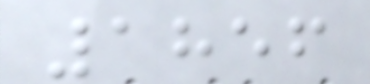1856
